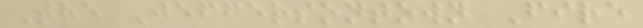The Jeffersontown Fire
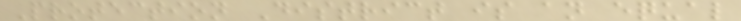Protection District is an equal
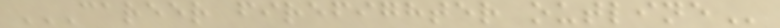CAREER FIREFIGHTER OUTLINE
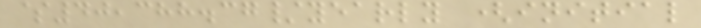$40,388.37/yearly (initial
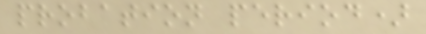probation period)
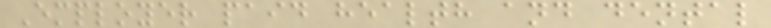Employer paid health and dental
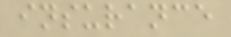insurance
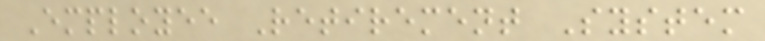Employee Retirement System
